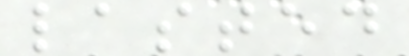lasted
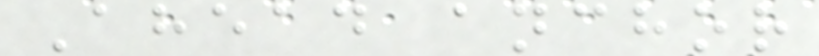Ahead anchor
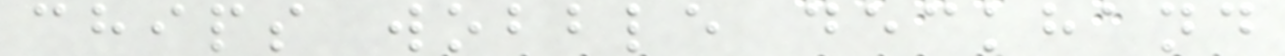chips wobble deckhand
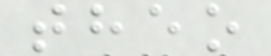theo
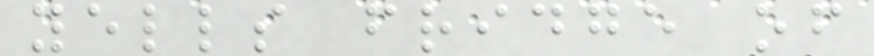yells fridge of
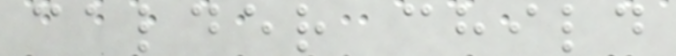calder child
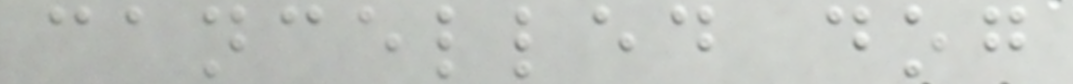cancelled dog
